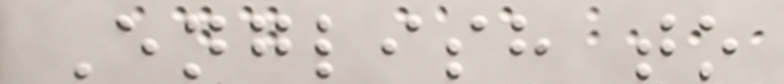English to
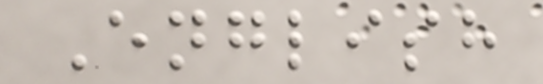English
